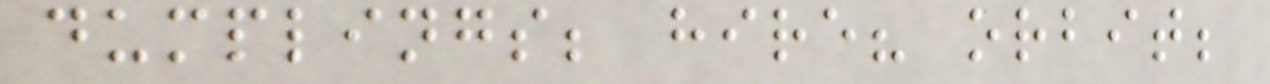dumplings; hire? orbit;
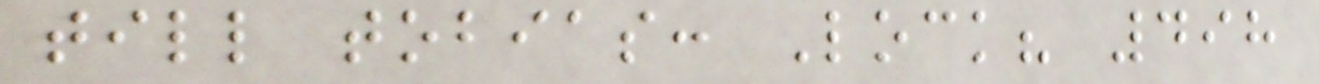till tobias: Lock? 498
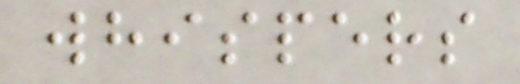whispers
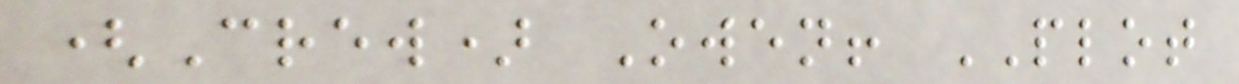(Crew) Owen! PLOT
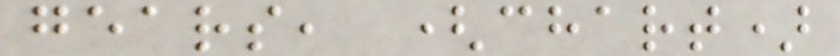gears, (chart)
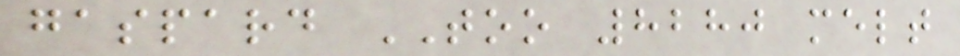gaspard TOO 8280 melt
